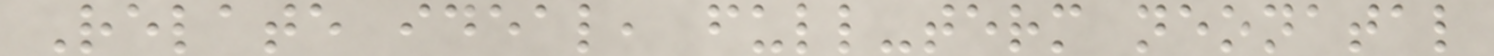Relate ideal, full-term neonatal
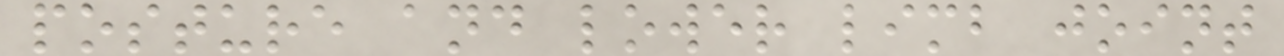posture and lower limb joint
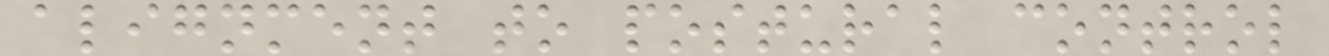alignment to postural control
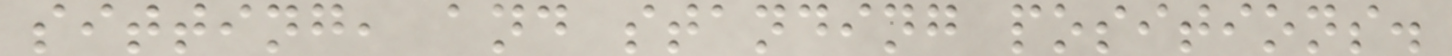sitting, and standing positions.
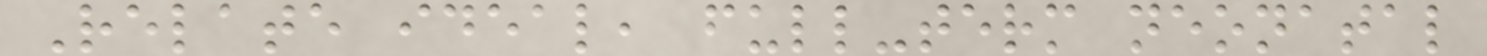Relate ideal, full-term neonatal
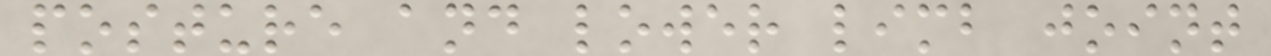posture and lower limb joint
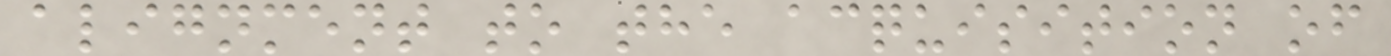alignment to the acquisition of
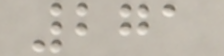271
